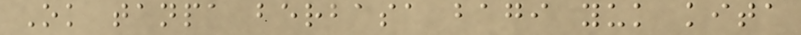Ok tanpa berbasa bagi yuk kita
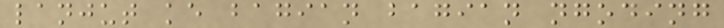lanjut ke bagian bagian ngoding
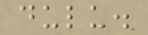dulu.
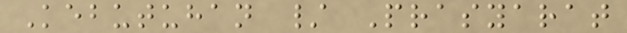Kebutuhan / Prasyarat
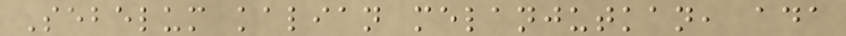Sebelum kalian melanjutkan, ada
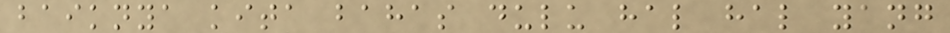baiknya kita bahas dulu hal hal yang
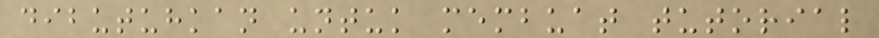dibutuhkan untuk membuat tutorial
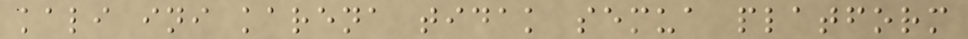kali ini karena tidak semua platform
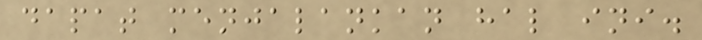dapat menjalankan hal ini.
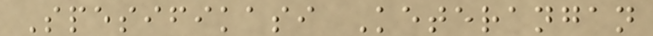Spesifikasi Keterangan
